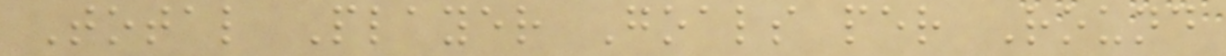Total Player Goals per Round
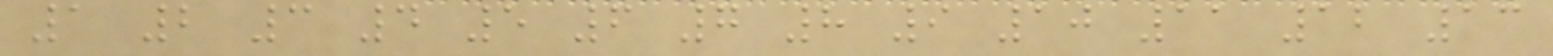1 2 3 4 5 6 7 8 9 10 11 12 13
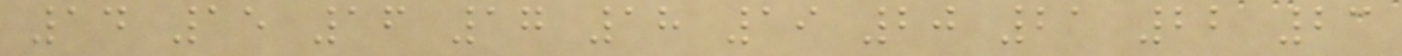14 15 16 17 18 19 20 21 22 23
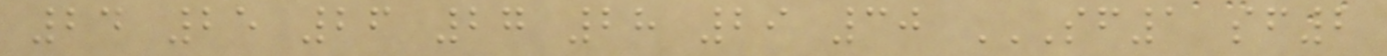24 25 26 27 28 29 30 SF1 SF2
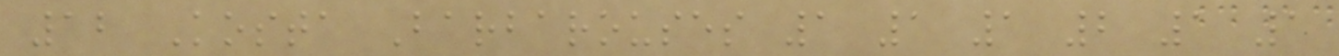12 Kosta Barbarouses 1 1 1 2 1 1
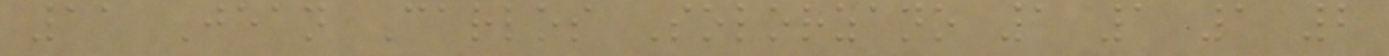11 Jean Carlos Solorzano 1 1 1 2
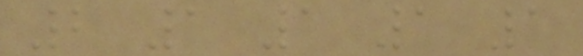2 1 1 1 1
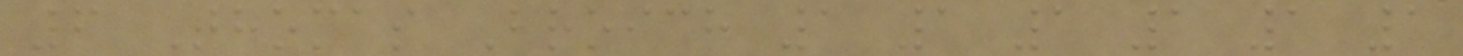6 Thomas Broich 1 1 1 1 1 1
